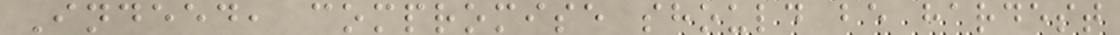Indeed, compromise should be hardest
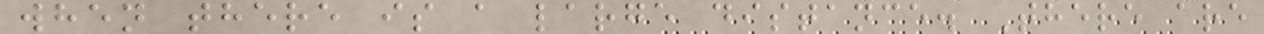when there is a large distance. There are
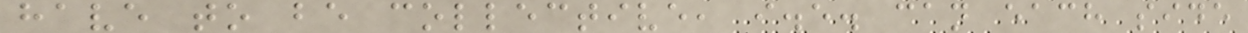have to be collective, i.e. can each side
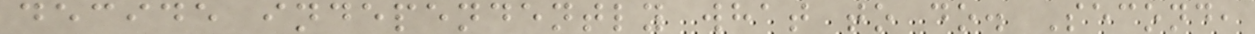decide independently what to do. Second,
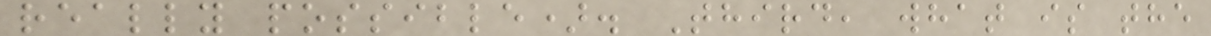really possible). Third, what is the
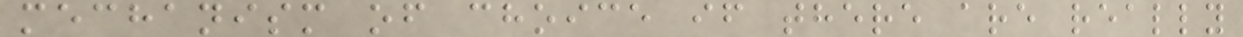mechanism of choice if there are really
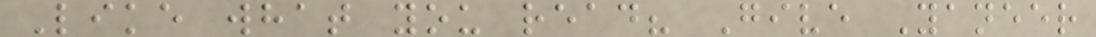Like what you read? Give Yaneer
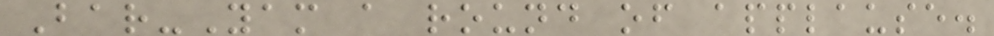Bar-Yam a round of applause.
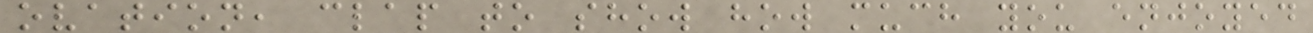ovation, clap to show how much you enjoyed
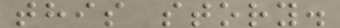this story.
